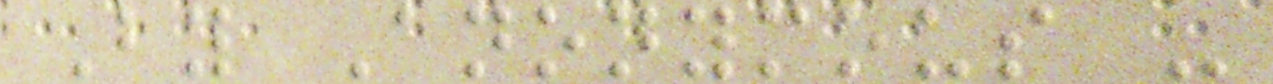By Anonymous -
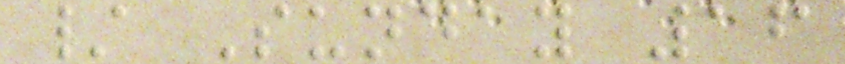/ Sunday 16
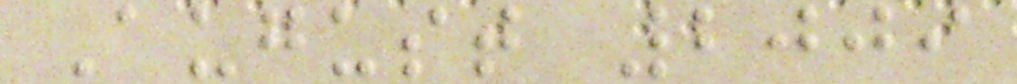August 2009
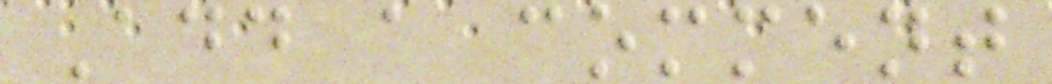Add a comment
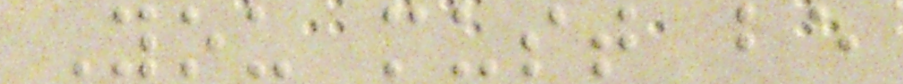You must be
